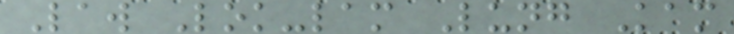Law Lok-lam Lung Kam
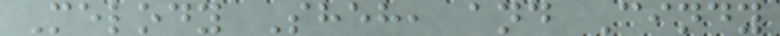Melody Sheh, and Cindy
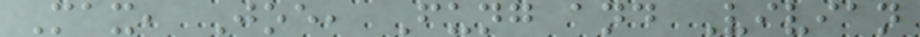Max, Joe, Fung and Vivian
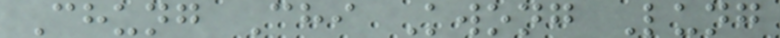Chung Chi Kwong Lung
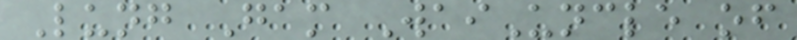Lung Gam WaiUncle of
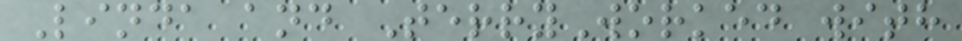Linda and TerryWorked with
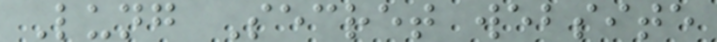Lung Secret website
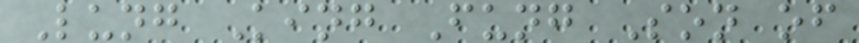Lung King Fung Son of
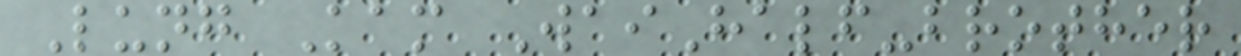Lung Kam WaiHalf-brother
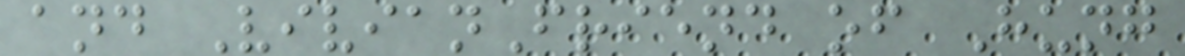and VivianFriend of Hung
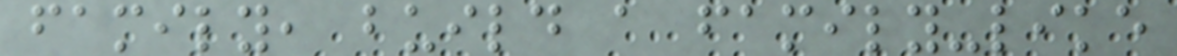family, build a family-like
